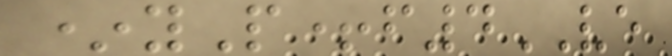*yP+f4VE
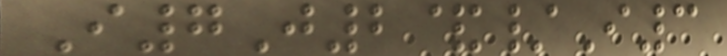I7J2&/I3
